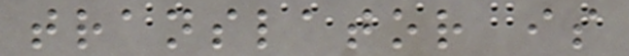translator is
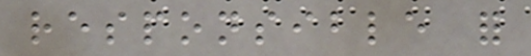responsible for
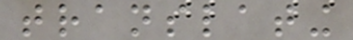translating
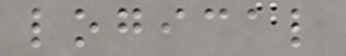logical
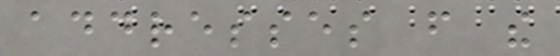addresses from the
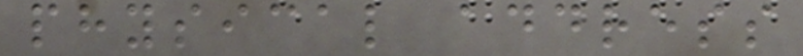physical address
